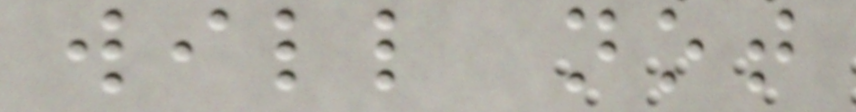will not
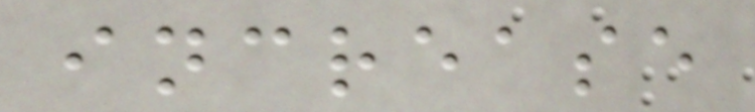increase
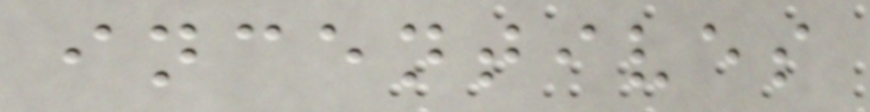incentives
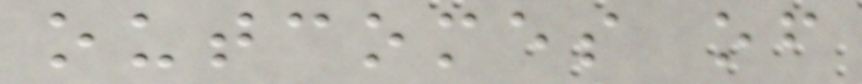outcomes of
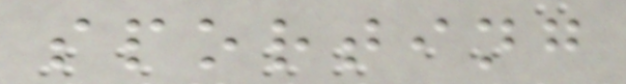sporting
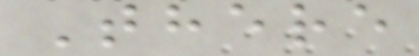There
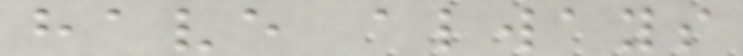have always
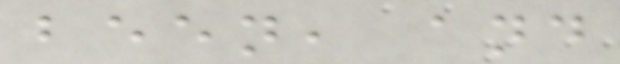been, and
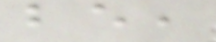be,
